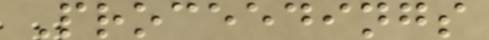Proceedings
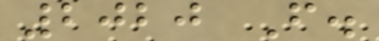2020 F.
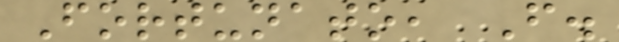Fortunato, F.
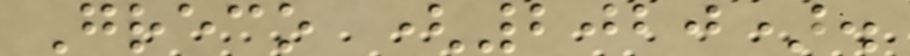Greco (2020).
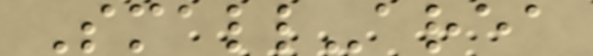Small-area
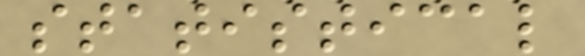statistical
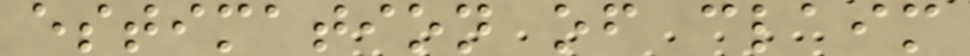estimation of claim
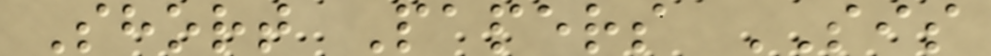Short Papers SIS
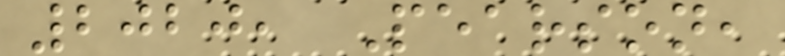2020, Pearson,
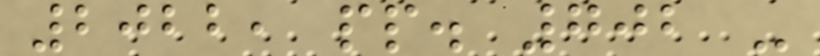2022, pp. 702 -
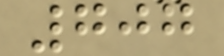707
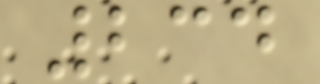234
